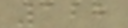122
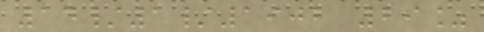14/1/1902 29%
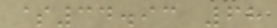$34.93 68
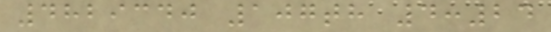4829340 107th 4:24
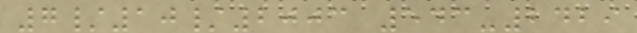7/10/2003 543-2429
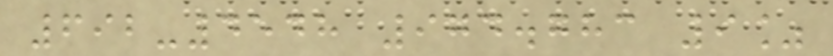692-4548 974.783 9%
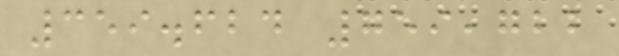359.624 759,722
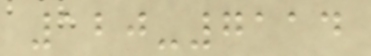120-7114
